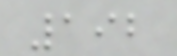192
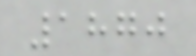1870
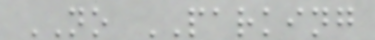NO PARKING
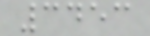3453
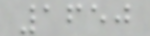1650
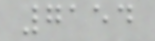7154
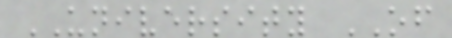UNIVERSITY OF
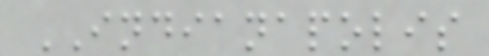INDIANAPOLIS
